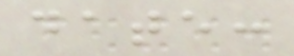date:
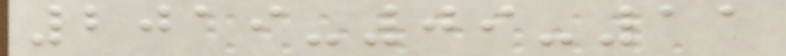2019-09-11
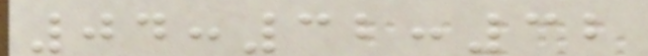04:32:32
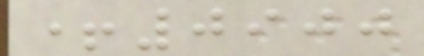+0900
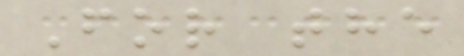For the
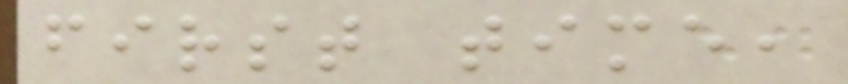first time,
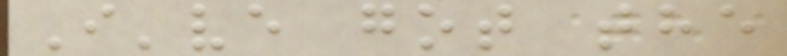I've got the
